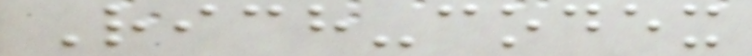Rich-codex
